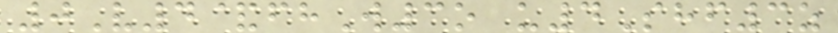0V4&fhW3o u4Shf3z
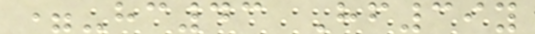=-hc43 Hf39y
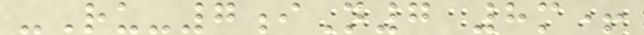-Ru-7iN7 8m+
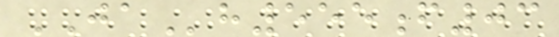JAh555f03
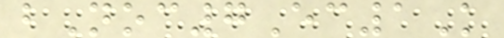bNoc7Ec1K
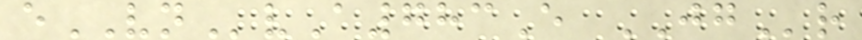eVNvA783E JGr
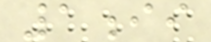1ii
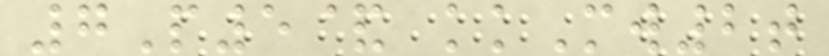7P5& kkMw2t
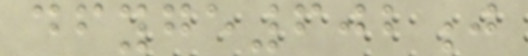dfyge602j
